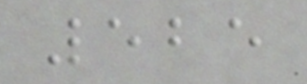525
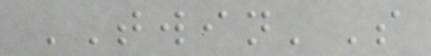TWIN'S
